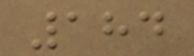184
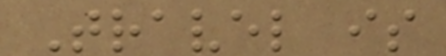Travel is
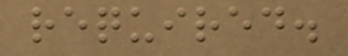required.
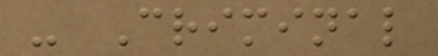- Criminal
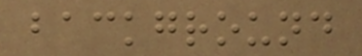background
